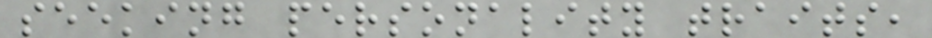seeking personality traits,
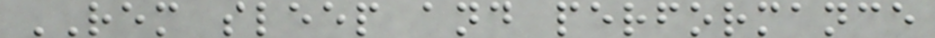REM sleep and performance
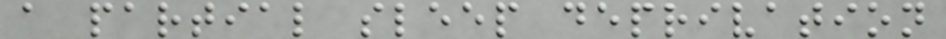a partial sleep deprivation
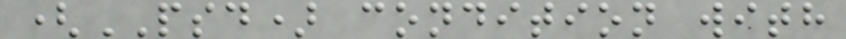(PSD) condition with
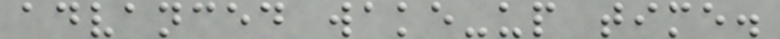advanced wake-up time.
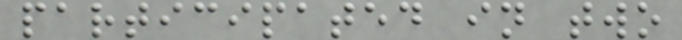participated in two
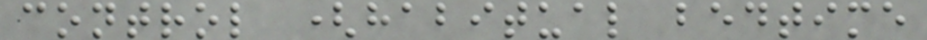control (habitual bedtime
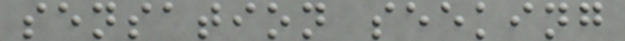sensation seeking
